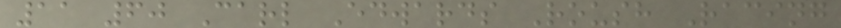11 60 Carl Edwards Roush Racing
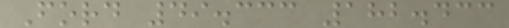Ford 49.333 182.433
